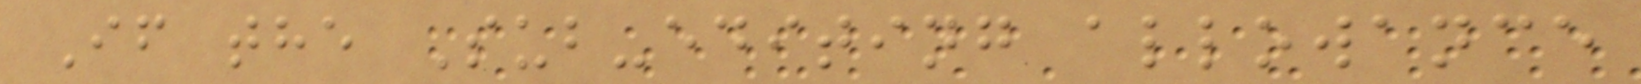If the Sub-editing allowance
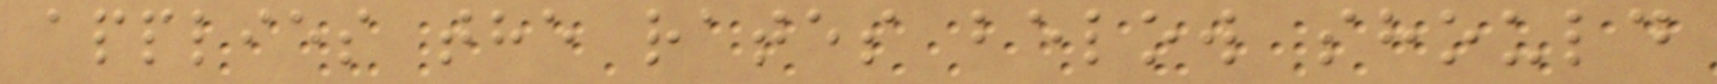applies the rates below should
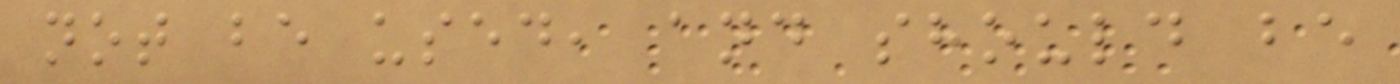not be used, and should be
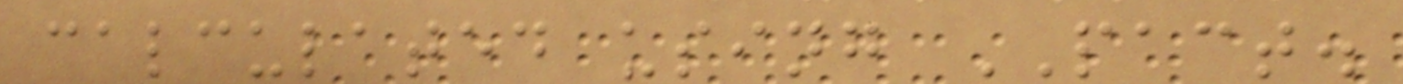calculated using PACT.
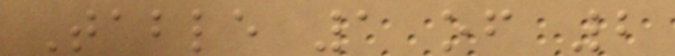Table 1 of 2
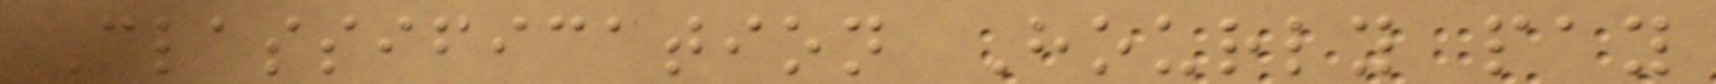Classification Hourly pay
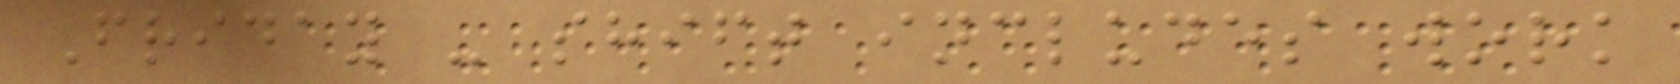Friday - shift includes work
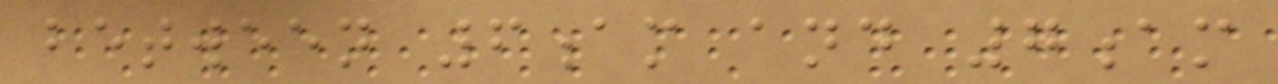between 6am and 7am
